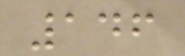146
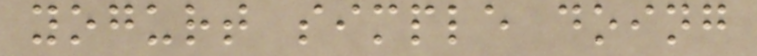yogurt simple doing
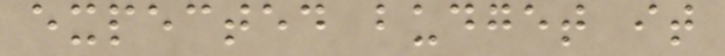expected budget it
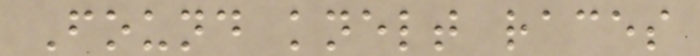Found knelt races
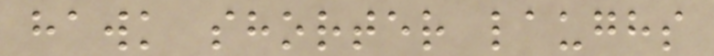hawk shorter laughs
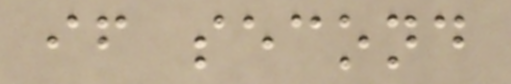if second
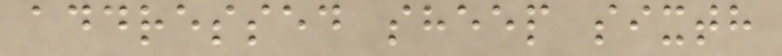addressed sheep sixth
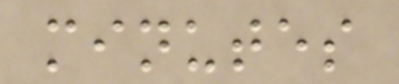minutes
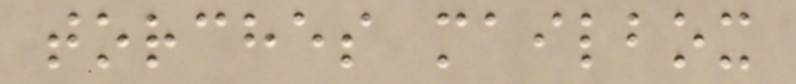torches mailbox
